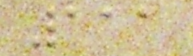111
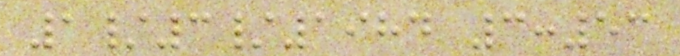1/3/1984 3:53
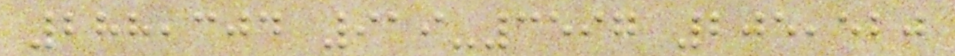288,304 919-3597 205,520
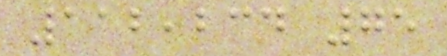112,234 75
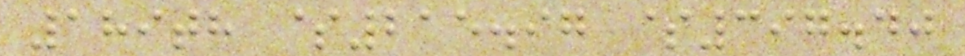189th $215.97 $397.40
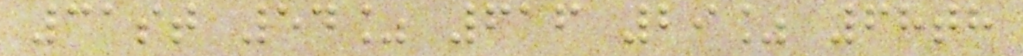31st 54% 616 29% 68th
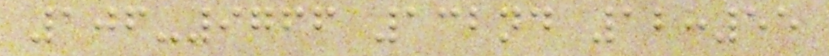106-9766 132nd 12:55
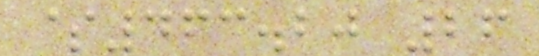$463.20 26
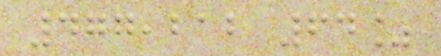477,212 64%
